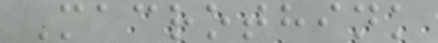Macrothink
